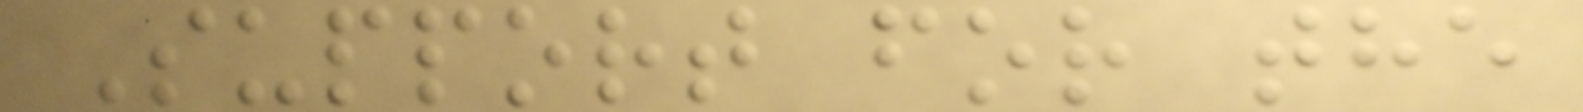Support for the
